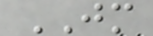JM
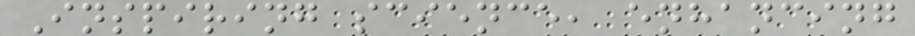Inspiring science, enhancing
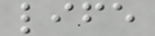life
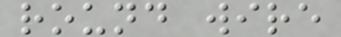round wire
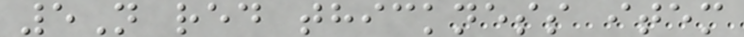5N red thickness item
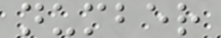number
